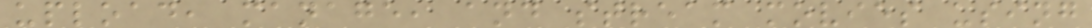upload, manage, and stream movies using
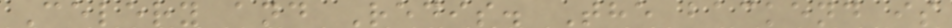Celery and Redis. The backend is
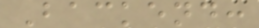Backend:
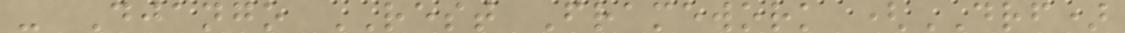- Django REST Framework (DRF)
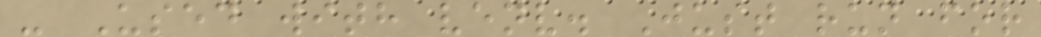- Used with venv. Just run for
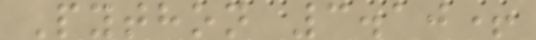Python 3.10+
